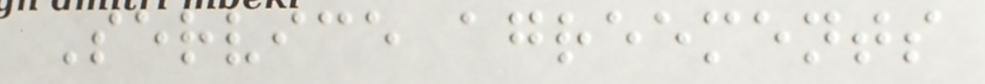Service agreements
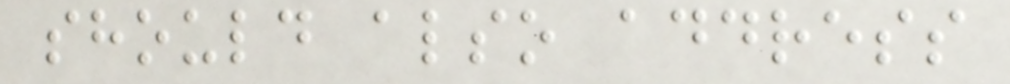should also address
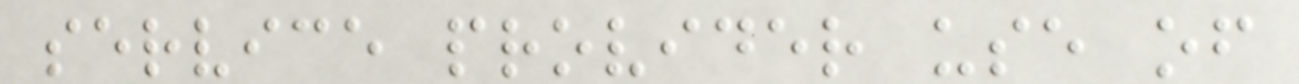service provider use of
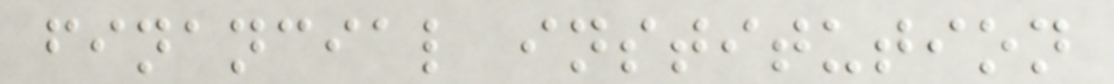financial institution
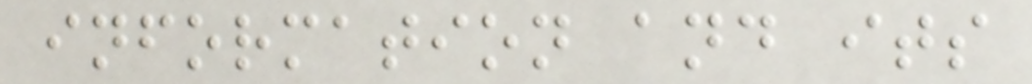information and its
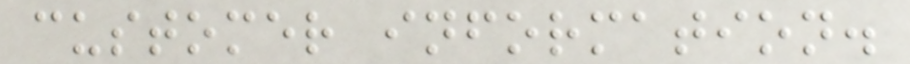customer information.
